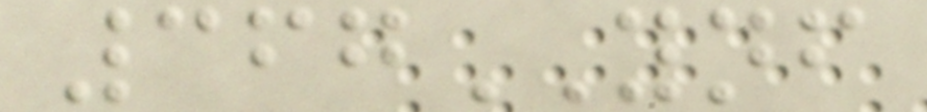367YNF
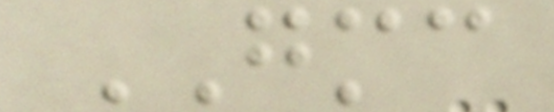GMC
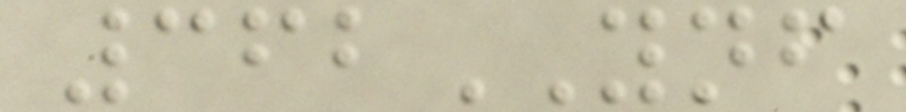362YNF
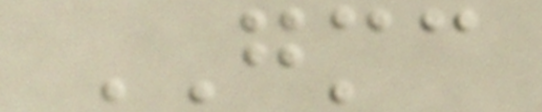GMC
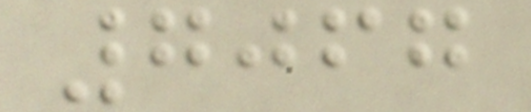7067
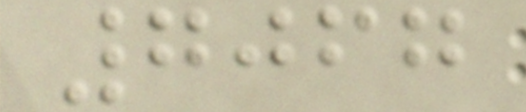7067
